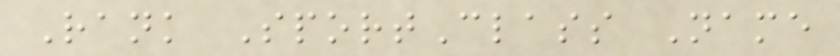Rank SportClass Name
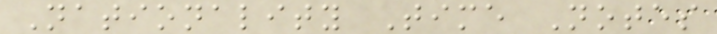Nationality Time Notes
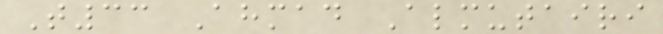T33 Ahmad Almutairi
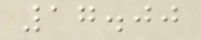17.00
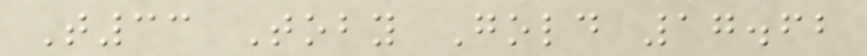T33 Toby Gold 17.62
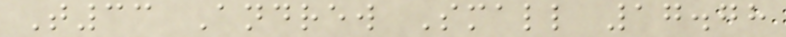T33 Andrew Small 17.78
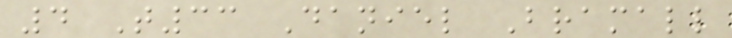4 T33 Daniel Bramall
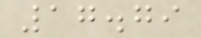17.79
